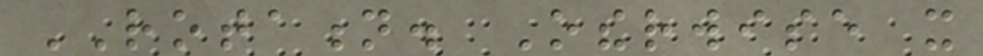ROTATION. Otherwise it
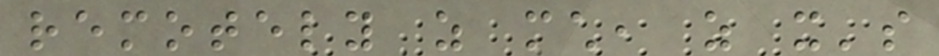remotely as much, as it's
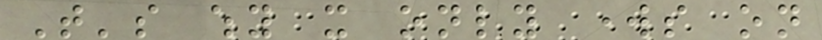That's why it only works on
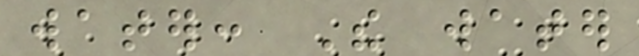water: The water
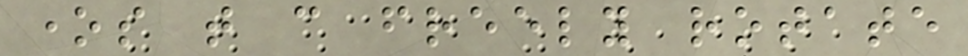ones that can freely rotate
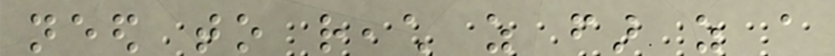need to reach as far as a
